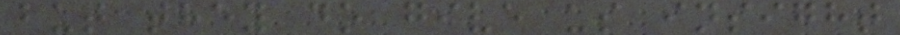but they do give us insight
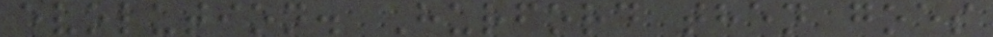evolution. Hurford then goes
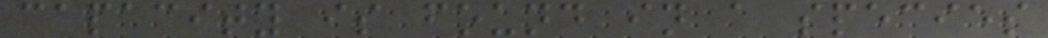capacity is found in a species
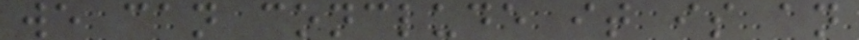we can conclude it is an
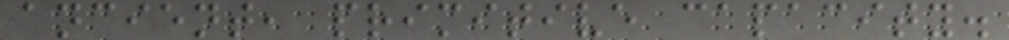ancient, primitive capacity.
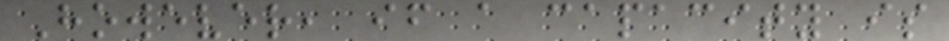However, if a capacity is
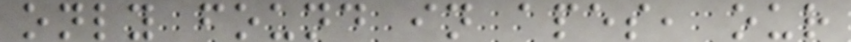only found in apes, our
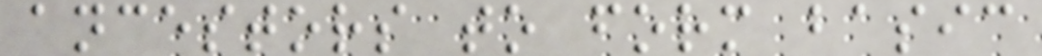ancestors to form basic
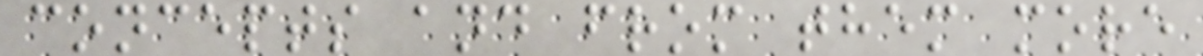concepts and from them more
